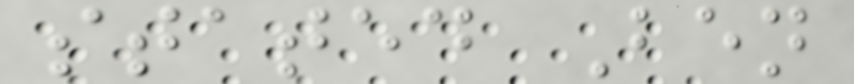stated Ben
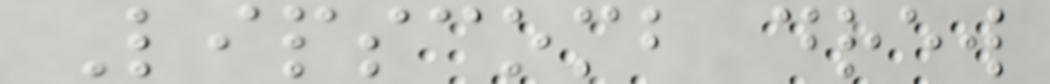Lipscomb drew
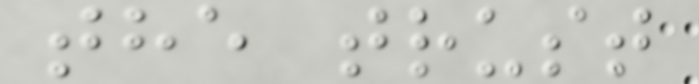the trust
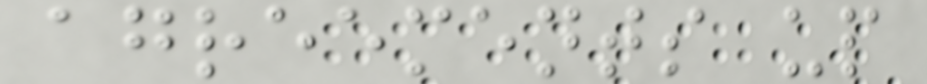agreements up
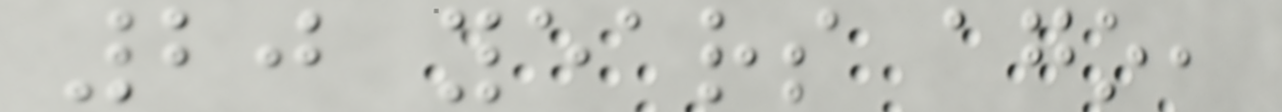20 years ago,
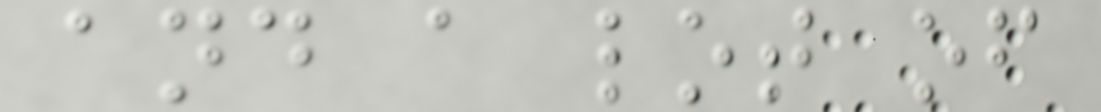and a lot of
